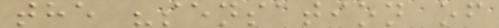the "sensation of
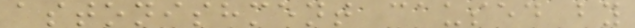astonishment caused by
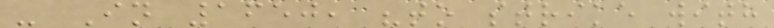- In 1650, "to strike with
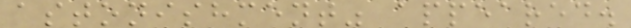astonishment" appeared.
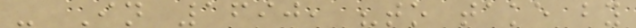- In 1690, "to take by
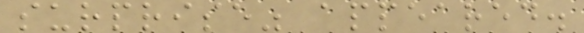surprise" appeared.
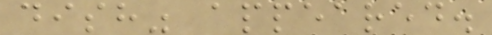dish" appeared.
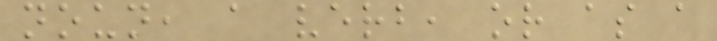noun, a verb, or as a
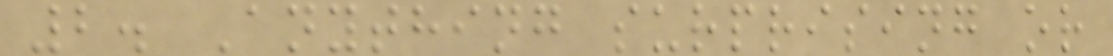2. Anything surprising or
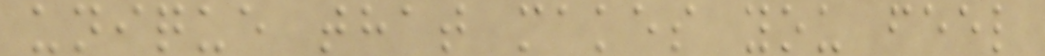unique that makes you feel
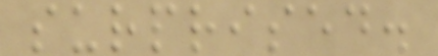surprised.
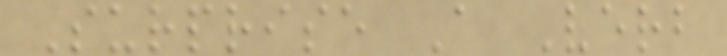Surprise A Verb
